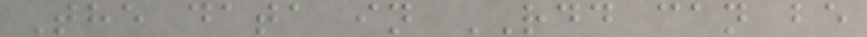The data in RDD can be
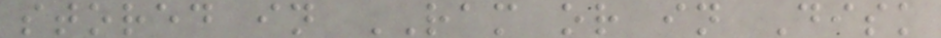stored in RAM or in Disk
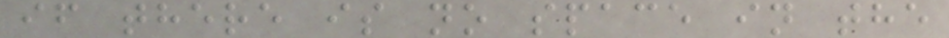if there is no space in the
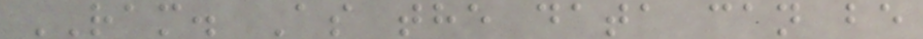RAM. As the data can be
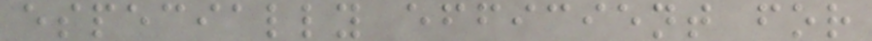especially efficient for
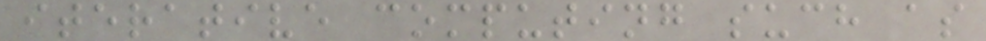iterative computing such as
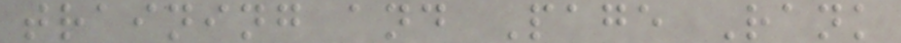training and Page Rank
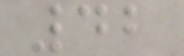42
